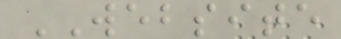WEBSITE
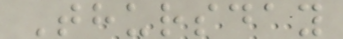Thursday
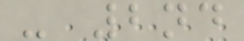- 2nd
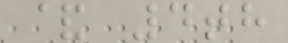& 4th
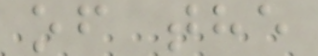of the
